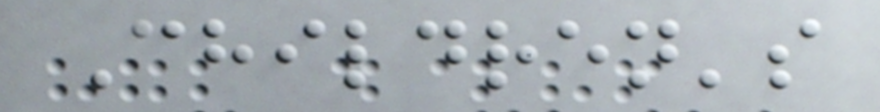Children's
